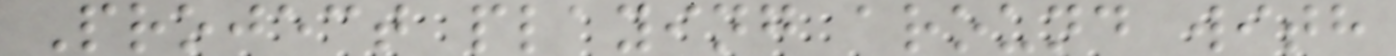Project playing around with
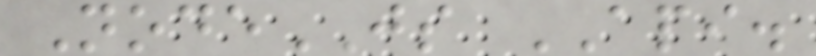NodeJS API.
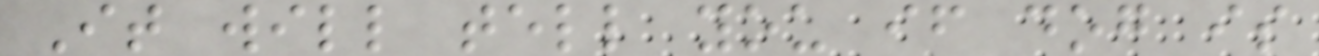It will tell you if dog is
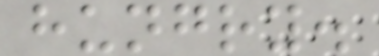hungry.
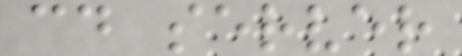cd server
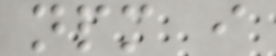npm i
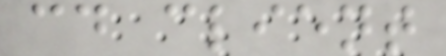cd client
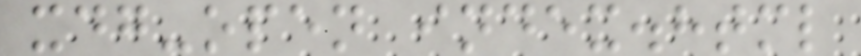xdg-open index.html
